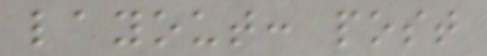layout: post
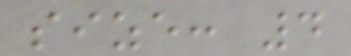size: 4
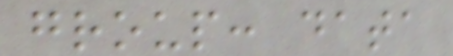group: data
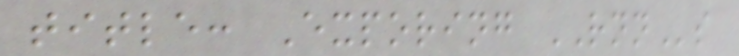title: Exporing RNNs
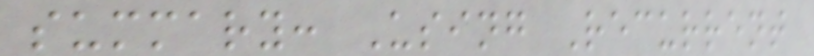summary: Using Recurrent
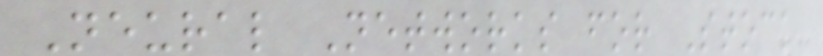Neural Networks for Stock
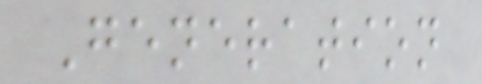Generation
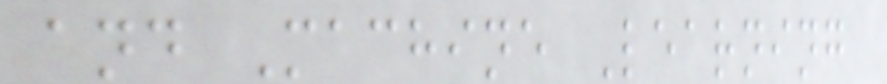and Machine Learning
